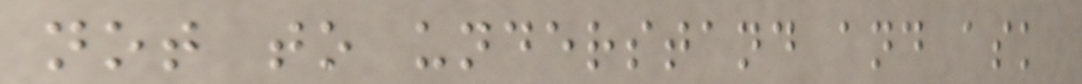not to understand and ask
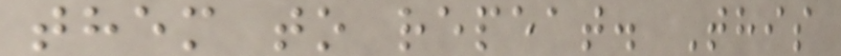them to repeat. This
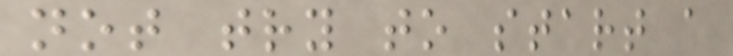not try to start a
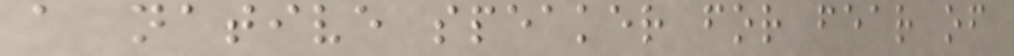a native speaker for fear of
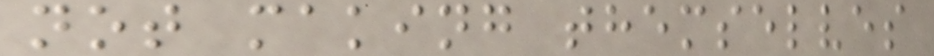not making themselves
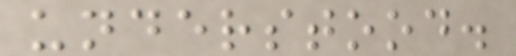understood.
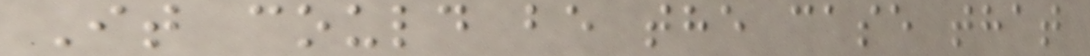It could be the case that
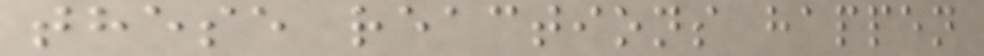these reactions happen
